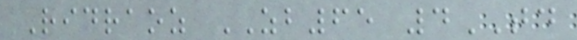Ridraoz ZB65 4TD
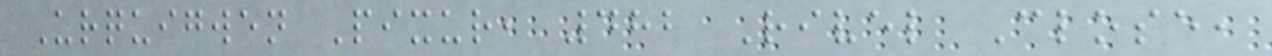Urquigwen Pixur, 482 Rivel Close,
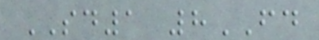SD1 8FD
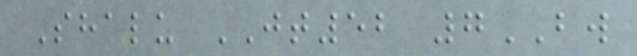Shalu JT52 7BW
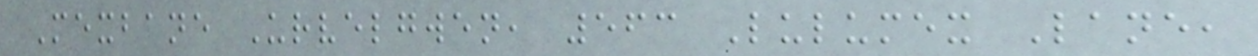Mexbane Urvelgwen, 563 Lulumex Lane,
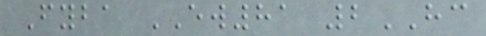Fyba EW81 2HC
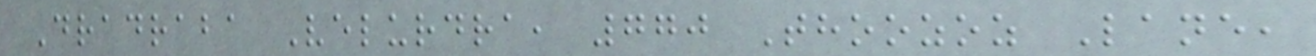Dradraba Velurdra, 770 Thoozoz Lane,
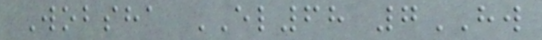Wobsha EL68 7HW
